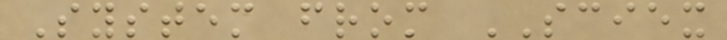System from SCIEX
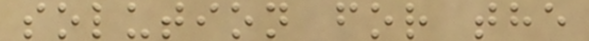solution for the
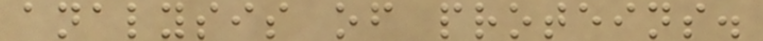analysis of proteins.
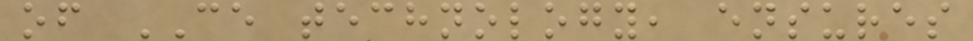of CE technology, ensures
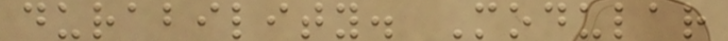durability. Modular
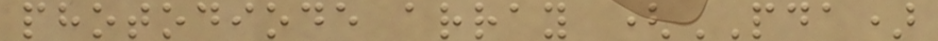photodiode array (PDA)
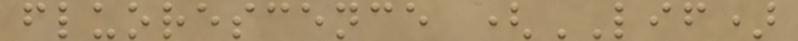fluorescence (LIF)
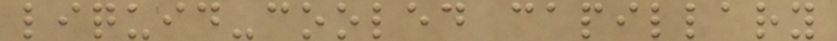liquid-cooled capillary
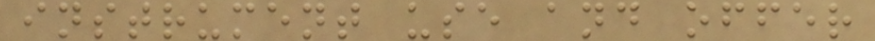instrument use and offer
